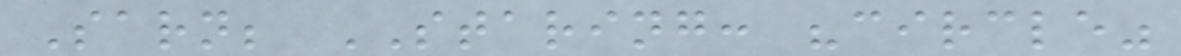Sarn; STARING: "circle"
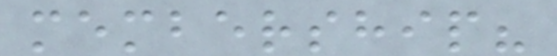membership?
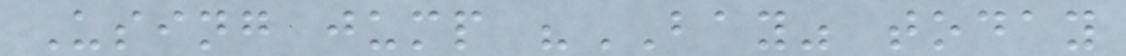Using jump "BAY" today
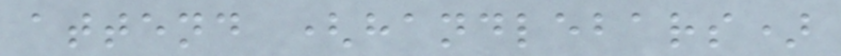attend (handlebars)
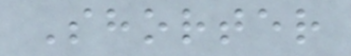Shorter
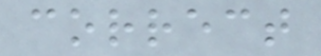correct
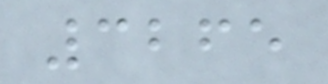3265
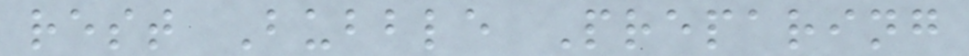rest Bubble Preparing
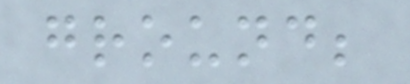ground;
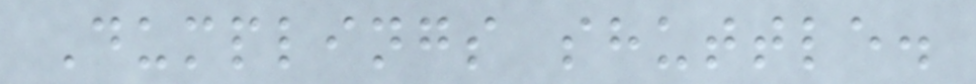Dumplings shuttle.
